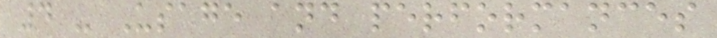4 - Usage and performances
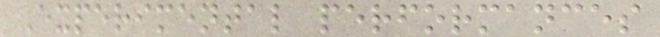Experimental performances
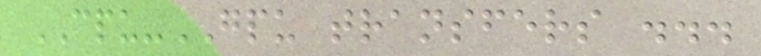CPU-GPU transfers ...
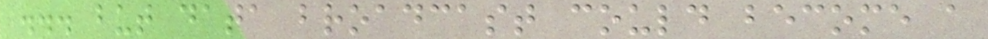... but data broadcast could become a
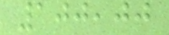100,00
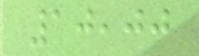10,00
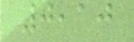0,10
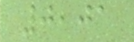0,01
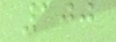100
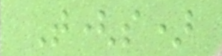T(s)
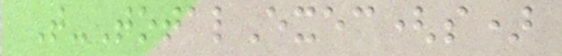T-TotalExec(s)
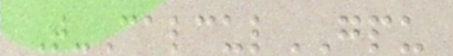T-CalculGPU
